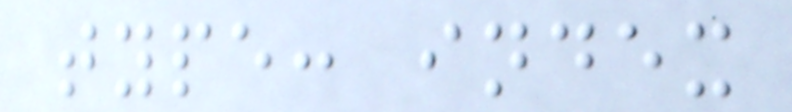type: index
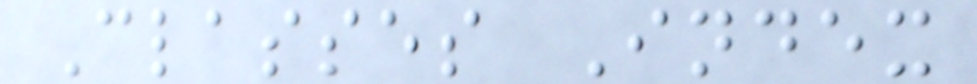Classes Index
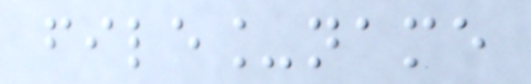file_name
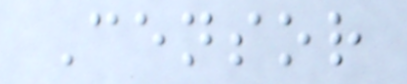Censor
